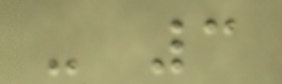- 3
